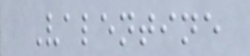Valentine
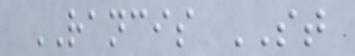RANCIS ST
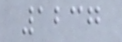1237
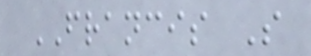FRANCIS S
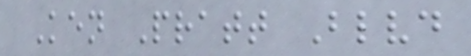Ken Pratt Blvd
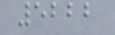5222
